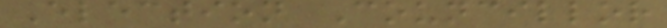Election Councillor
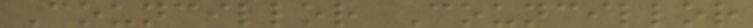Councillor Councillor
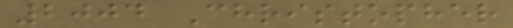2004 Christopher
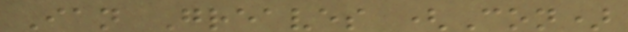Ian Greaves (Con)
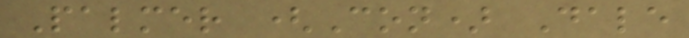Palmer (Con) Dale
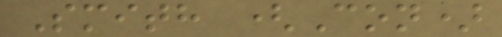Smith (Con)
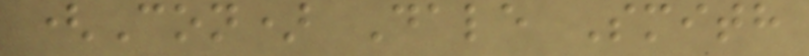(Con) Dale Smith
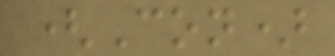(Con)
